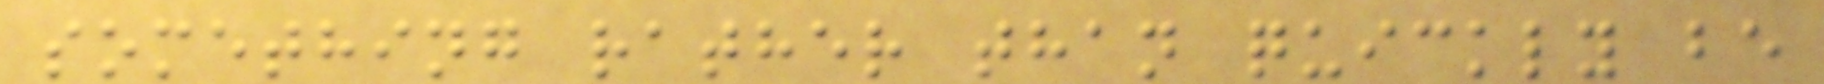something rather than quickly be
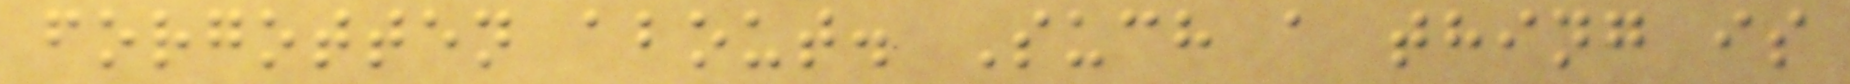forgotten about. Such a thing is
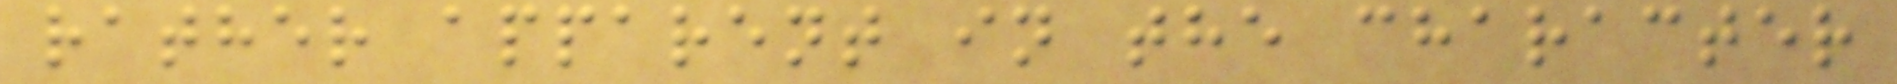rather apparent in the character
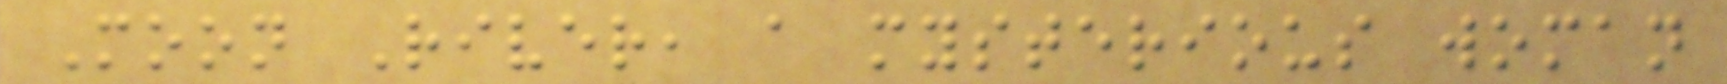Moon River, a mysterious woman
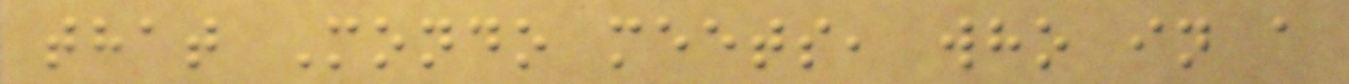that Mondo meets, who in a
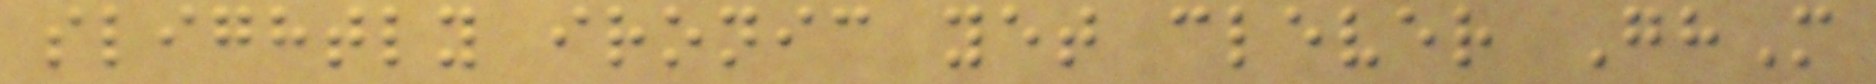slightly ironic yet clever GhM
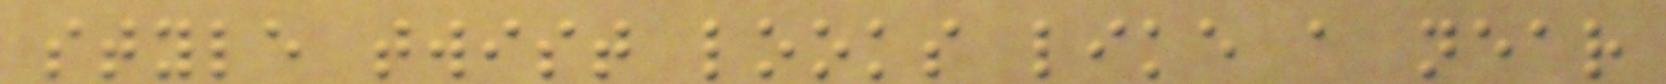style twist looks like a near
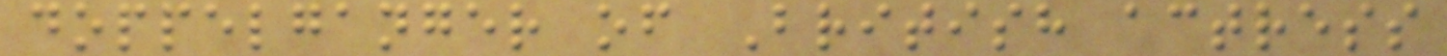doppelganger of British actress
